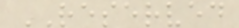RESERVED
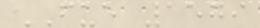FUE 1579
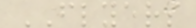FLYERS
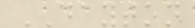DAYTON
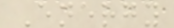Energy
